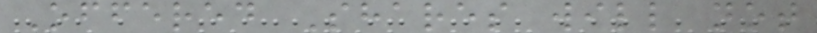Offered Shares will not
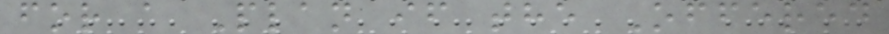for a Plan if the Offered
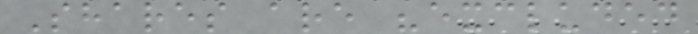Shares are "excluded
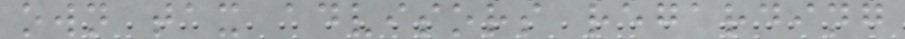own tax advisors regarding
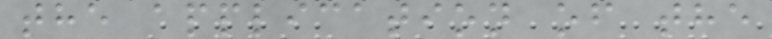the application of the
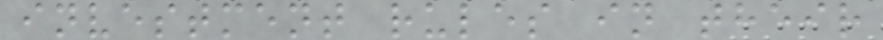investment rules in their
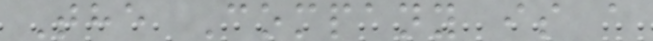The Company is a
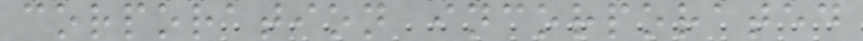corporation incorporated
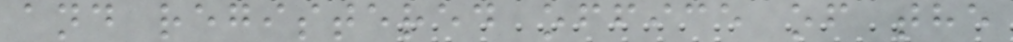and registered office of the
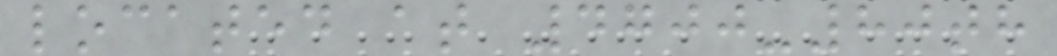located at 4700-80th
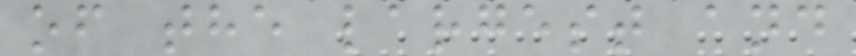of the largest and
